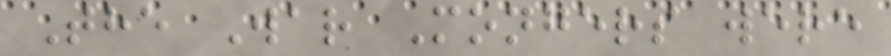The War Mongers were
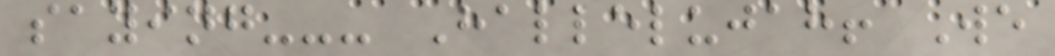saying--- Hallelujah! We
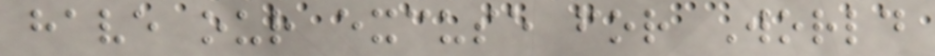have our excuse for World
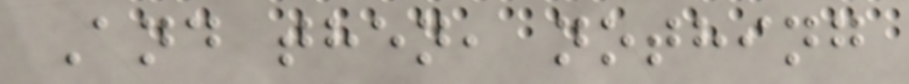And then, nothing
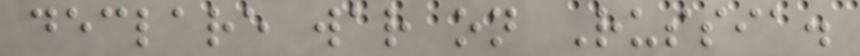declare war on Russia.
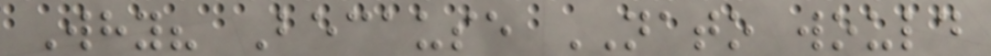Why? Because NATO would
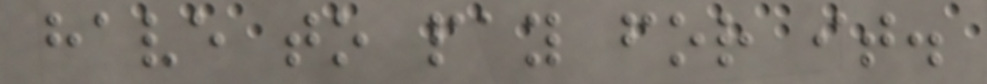have to pay for it.
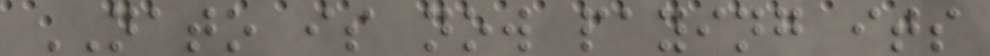NATO is now paying its
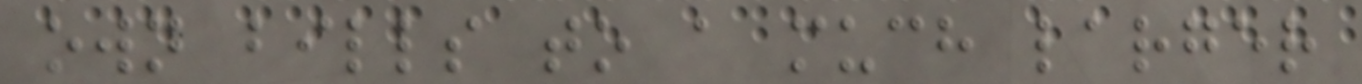own bills to a much larger
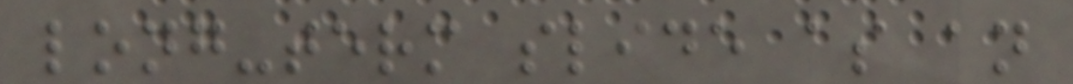long-term slide as an
